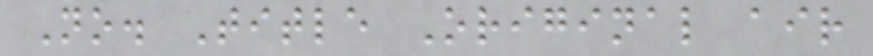No. Title Original air
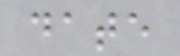date
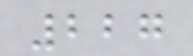227
